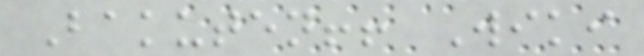Bakuten!! Wiki
